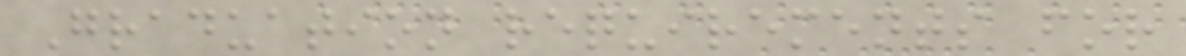Graduation requirements for
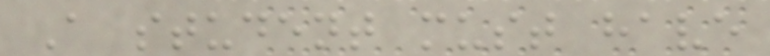A student must have
